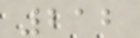212
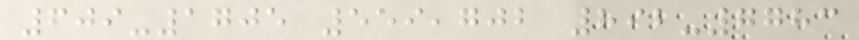609-1705 559,702 892-7783
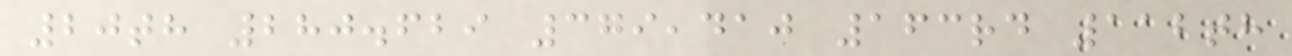20th 280.629 379,410 163rd 112th
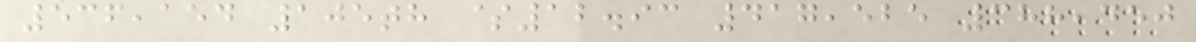536,154 105th $12.93 417,525 388,450
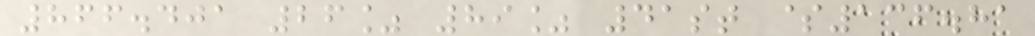866.401 26% 89% 41st $136.81
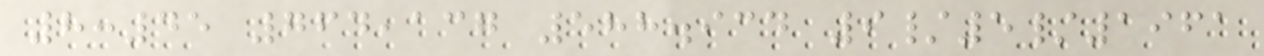8:45 764,137 588.934 9/5/1961
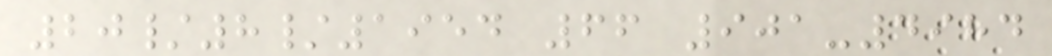20/8/1954 66 901-4984
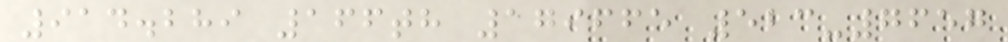914.289 166th 179665 523-7657
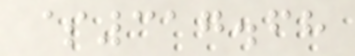$317.68
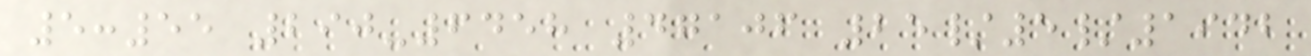5:55 290-6458 47106 25/5/1942
